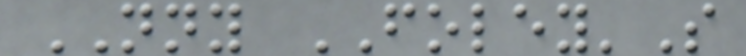NNY FOLEY'S
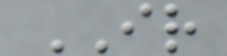IR
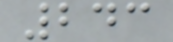243
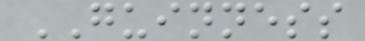GUINNESS
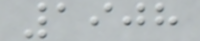1908
